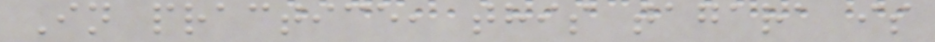In practice, this tagara is
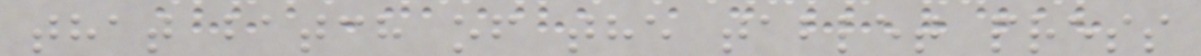that batch of the tablet press
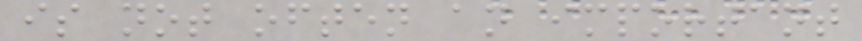is not often an important
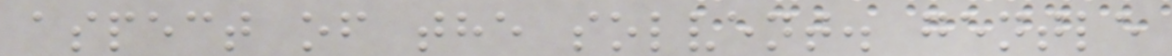aspect of the solvent. gentle
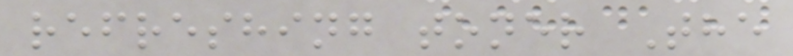refreshing toner The
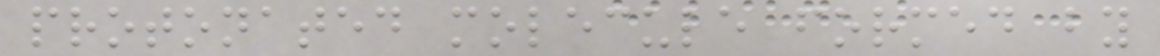protonated molecule formed by
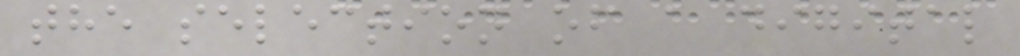the selection of a digital
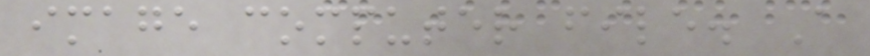image computer file. A
